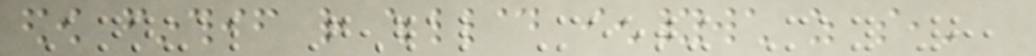Annual General Meeting May 8,
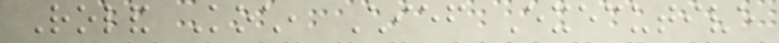Roland Koch, Chief Executive
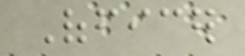Officer
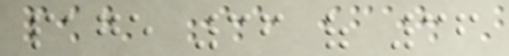page 36 of 36
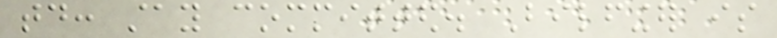today: stay committed. Bilfinger is
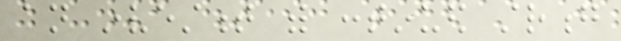an investment with continued strong
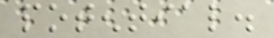potential.
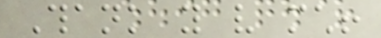Thank you very much!
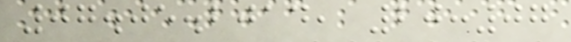07.05.2014, 20:07
